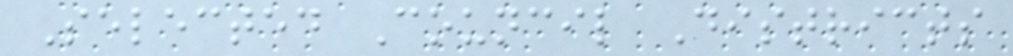Selected Council Districts
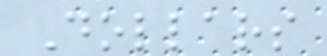Dollars
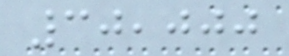30,000
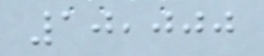10,000
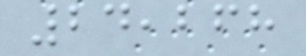24,268
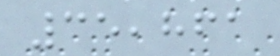35,861
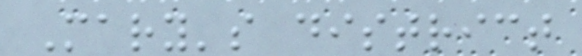Mary's district
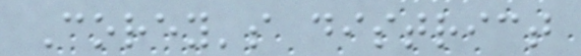Corey's district
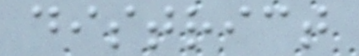district
